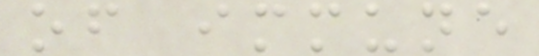of immune
